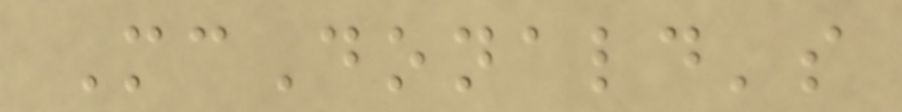McDonald's
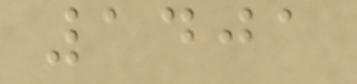1401
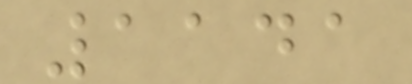1141
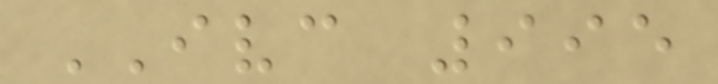IVC 995
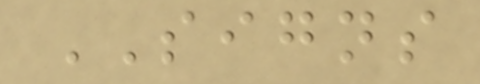SIGNS
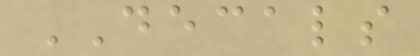DECALS
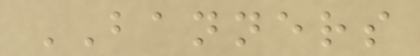BANNERS
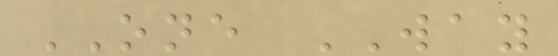ONE WAY
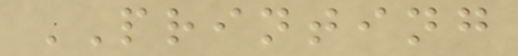PRINTING
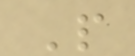P
